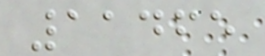11465
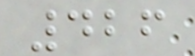426
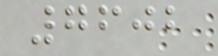7602
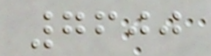7600
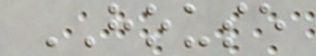HOUSE
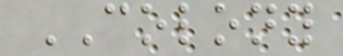COLONY
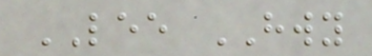LEE HWY
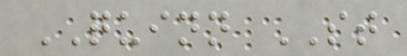QUINN ST
